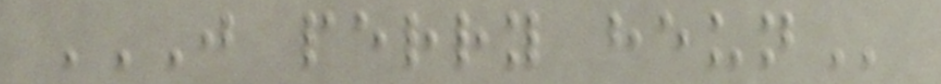J PERRY HEUN
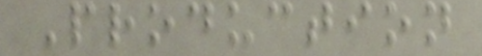Production
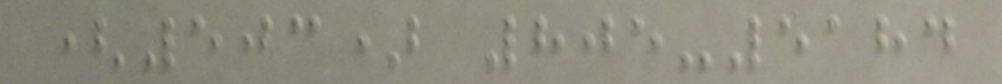(503) 805-5184
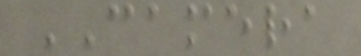CAMERA
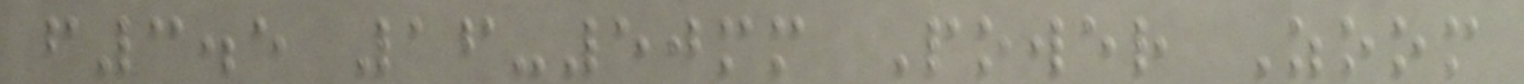f3.5 16-50mm Power Zoom
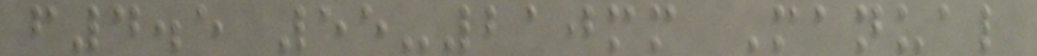f4.5 55-210mm Manual
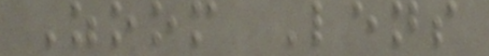Zoom Lens
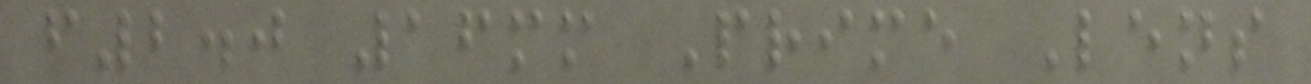f2.0 16mm Prime Lens
